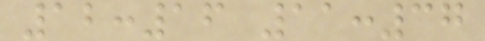12:16 11:37
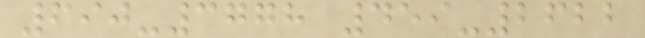690-3778 459-2622
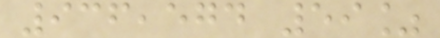936,574 59%
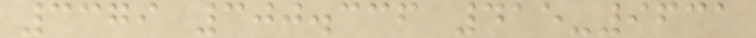3379 300.336 415-9631
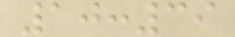10:39
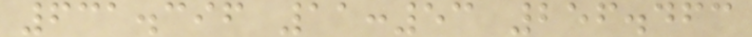631.396 11:53 256.463
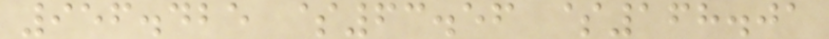956.425 $63.56 $168.01
